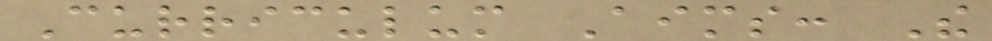Curriculum Aims: The
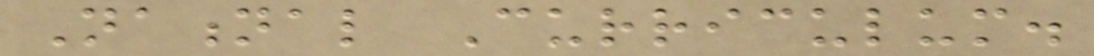National Curriculum.
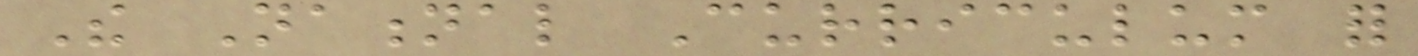The National Curriculum for
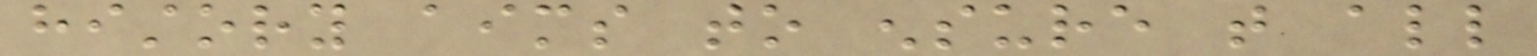history aims to ensure that all
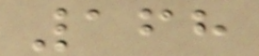168
